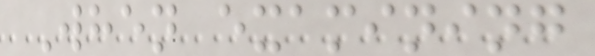When examining
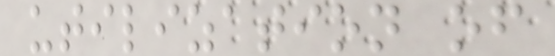utilization of
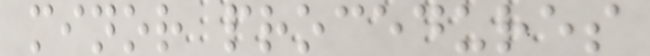minor procedures
